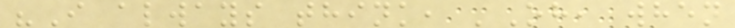"I always think, 'Oh, when
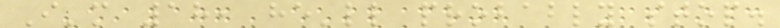I'm 18, he'll probably stop.
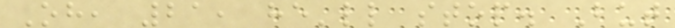Oh, 21, he'll stop. But
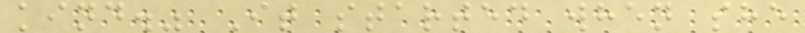kind." It started when she
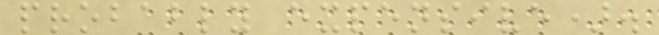probably expensive).
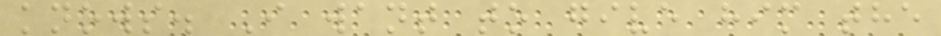knows. I want to give him the
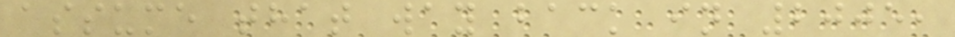assume that way back in 2005,
